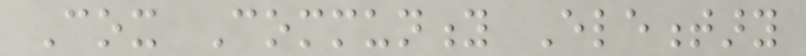Cox Community Elementary
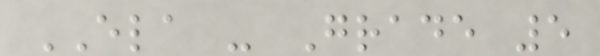ELA - Grade 5
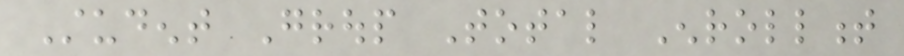Student Group Total Enrollment
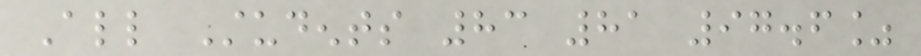All Students 83 81 97.6%
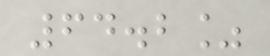64.2%
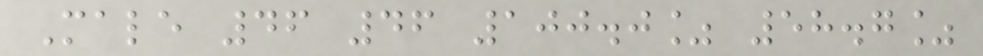Male 46 46 100.0% 58.7%
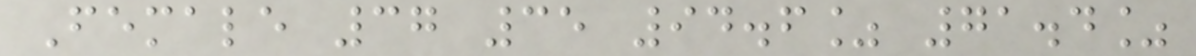Female 37 35 94.6% 71.4%
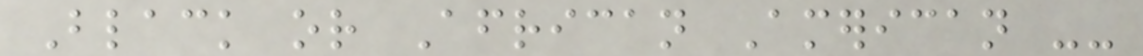Black or African American --
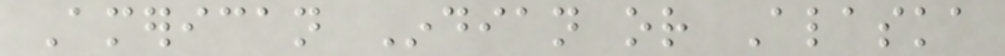American Indian or Alaska
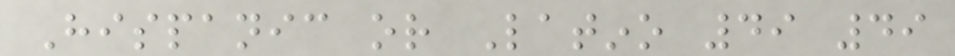Hispanic or Latino 49 49
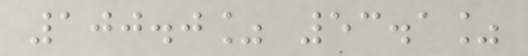100.0% 53.1%
